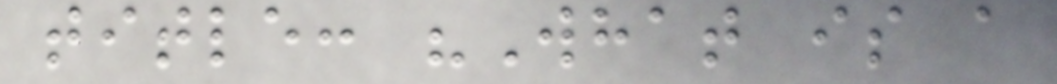title: "What is a
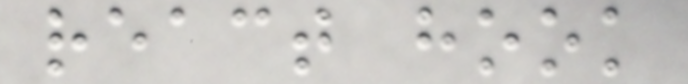react hook
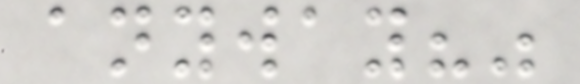anyway?"
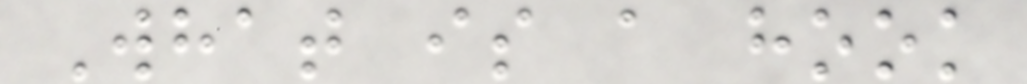What is a hook
